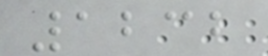1232
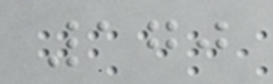170
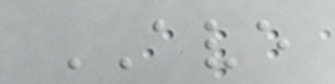AVE
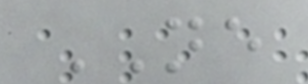NE
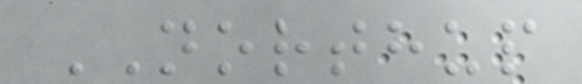NORTHUP
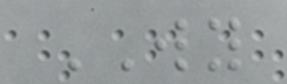WY
